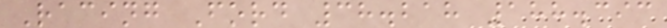Racing Ford 38.218 188.393
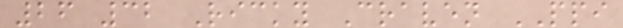26 32 Ricky Craven PPI
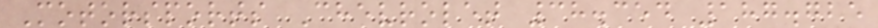Motorsports Chevrolet 38.354 187.725
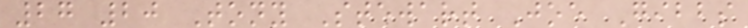27 20 Tony Stewart Joe Gibbs
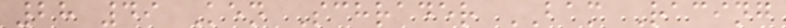28 49 Ken Schrader BAM Racing
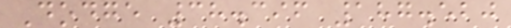Dodge 38.396 187.520
